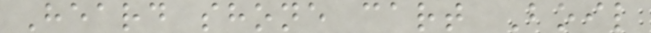Heard shone cart Boil
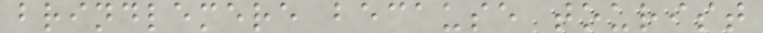brindlemere because tourist
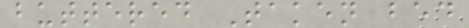buttered Taken bed
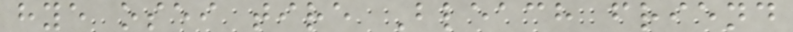hye osei tire Bleach friend
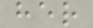her
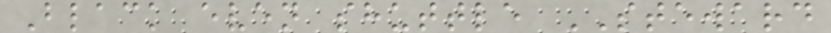Black even shuttle STEWARD
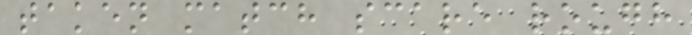taken match scare rough
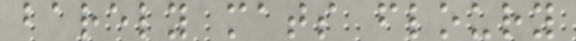barely mats floury
